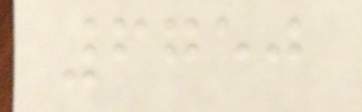6750
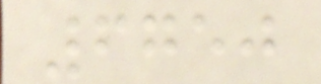6750
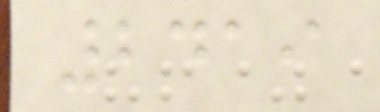2419
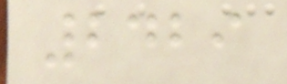2429
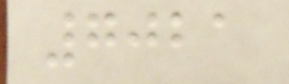7021
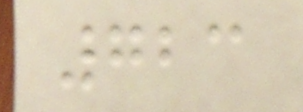723
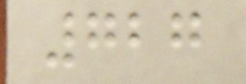727
